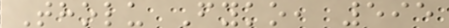Tholu Fyko, 595
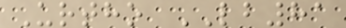Urtho LB81
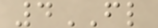4FL
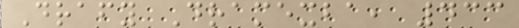Drafy Dramexba, 433
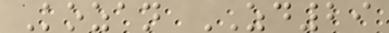Kozan ZD29
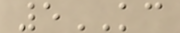5KC
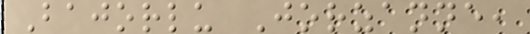Bajorlu Jorzanne,
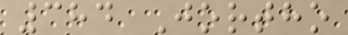384 Jortho
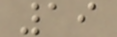19
